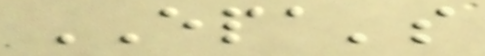EPA's
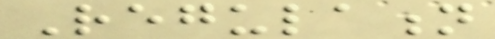Regulation
